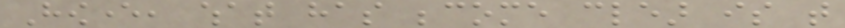However, what has become clear is that
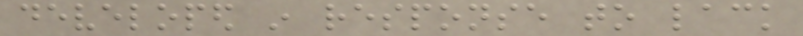developed in response to lack
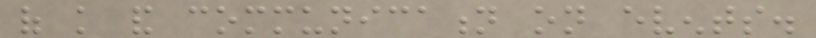of knowledge and communication on events.
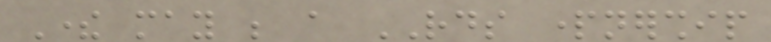There may be a RDS partnership
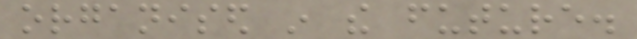organised in the future.
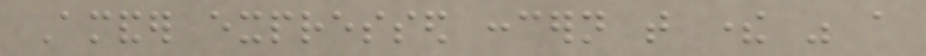Amander expressed concern that there was a
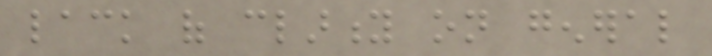lack of clarity on general
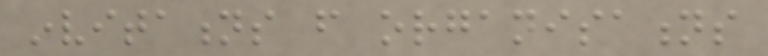invitations from organisations
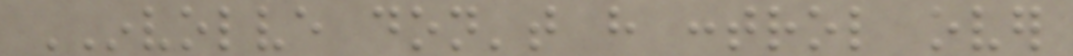INVOLVE don't have control over
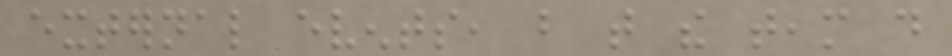external events, but that the team do
